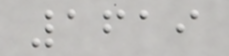1619
